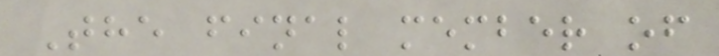The final member of
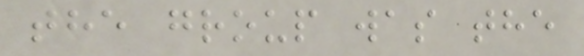the group was the
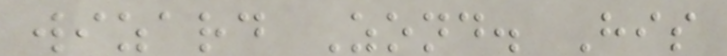wizard Zond. His
